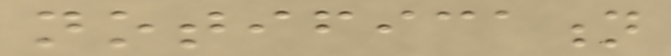notification
